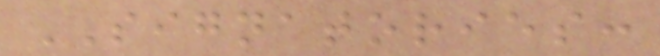SIGNATORIES:
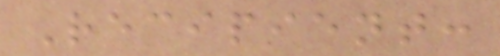Recipient:
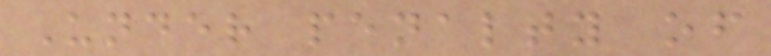Under penalty of
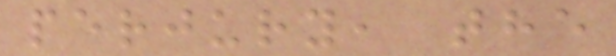perjury, the
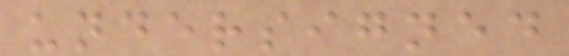undersigned
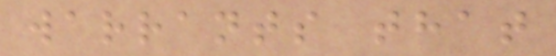warrants that
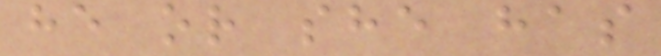he or she has
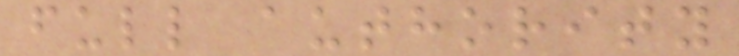full authority
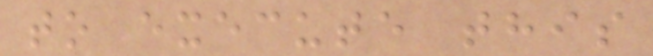to execute this
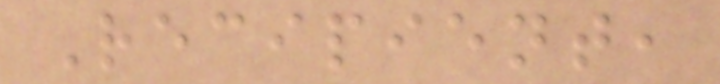Recipient,
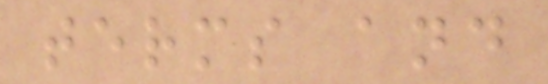terms and
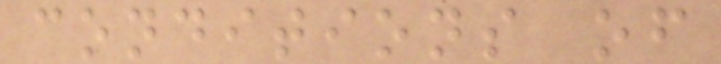conditions of
